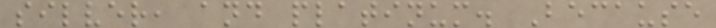silver, and platinum. Because
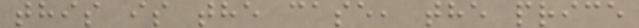this is the case, the price
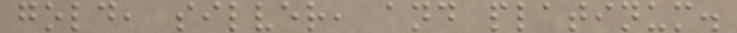gold, silver, and platinum.
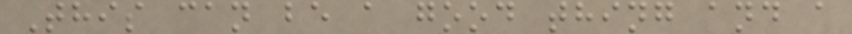This can be a good thing and a
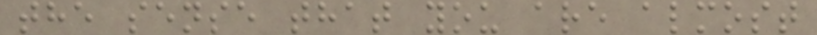the sense that you are almost
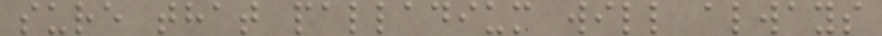sure that palladium will always
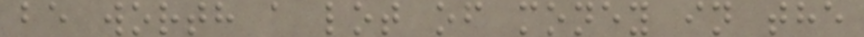be worth a lot of money in the
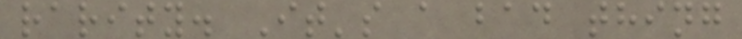rarity. It's a bad thing
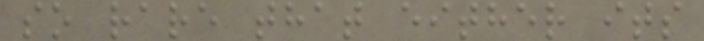so rare that either its
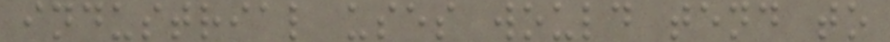industrial uses would tend to
